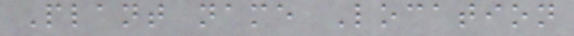Plant name Location
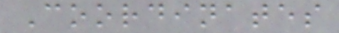Coordinates
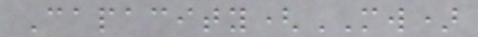Capacity(MW)
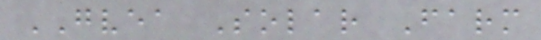GVEA Solar Farm
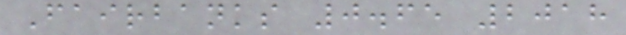Fairbanks 0.65 2018
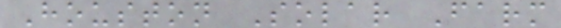Houston Solar Farm
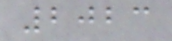2023
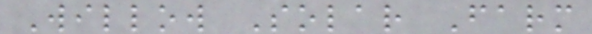Willow Solar Farm
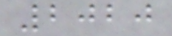2020
